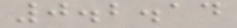0.2.14
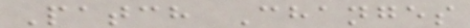Patch Changes
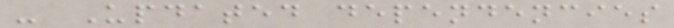- Updated dependencies
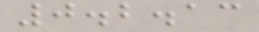0.2.13
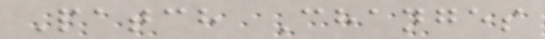Patch Changes
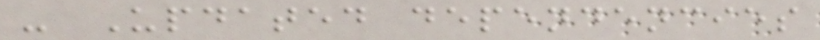- Updated dependencies
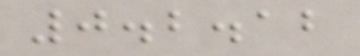0.2.12
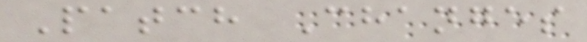Patch Changes
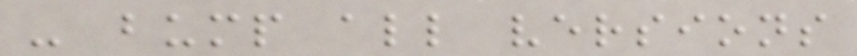- bump all versions
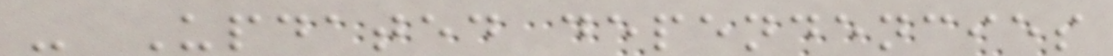- Updated dependencies
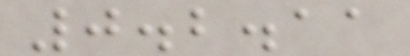0.2.11
